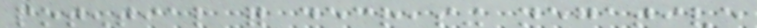potential for decreasing negative
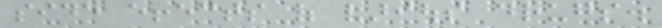side effects of various drugs.
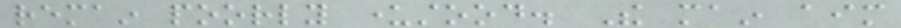remain poorly understood. The main aim
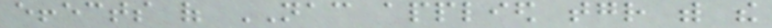effects of NAC applied together with the
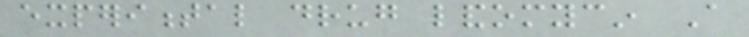experimental drug landomycin A
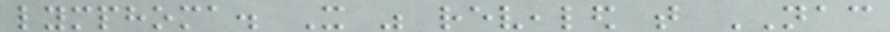lymphoma. It was revealed that NAC
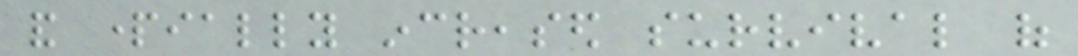and partially increased survival of
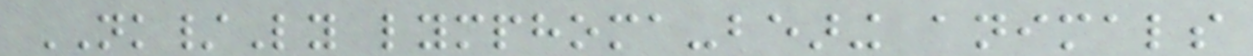NK/Ly lymphoma-bearing animals
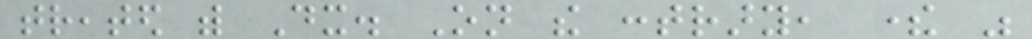treated with Dx. On the contrary, there was
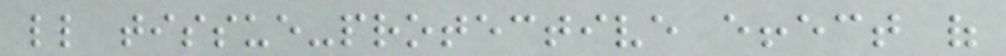little tissue-protective effect of
